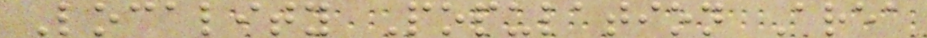Locality Population Area
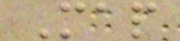Map
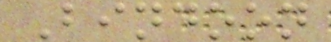Bindoon
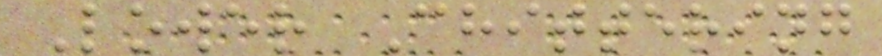Lower Chittering
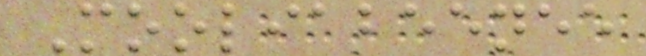Mooliabeenee
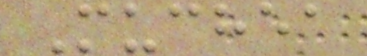Muchea
